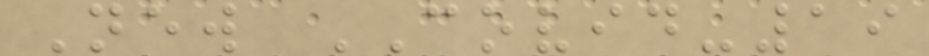New COVID-19
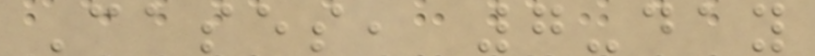Cases, 7-day
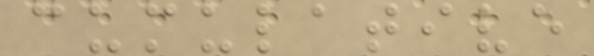cumulative
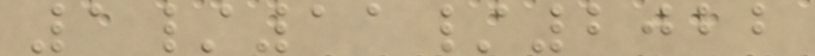1/11/2022
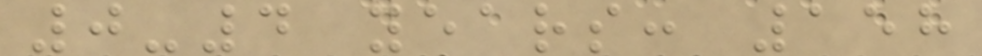0-4 years: 158
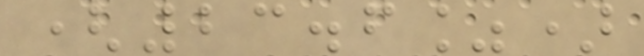(23.6%)
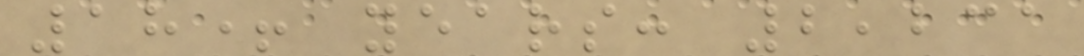18+ years: 2,231
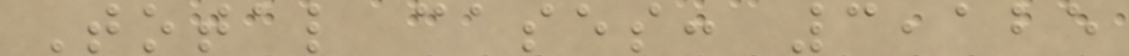Total cases: 3,125
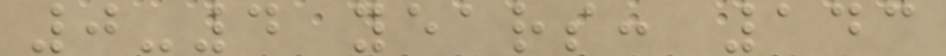0-4 years: 143
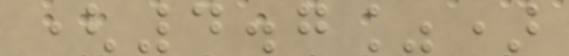(4.7%)
